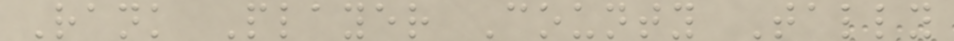Rank Player County Tally
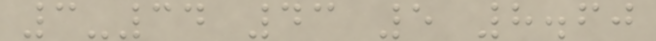3-34 43 5 8.60
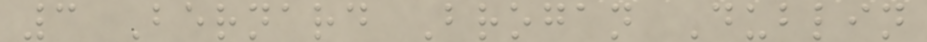3 Bernard Brogan Dublin
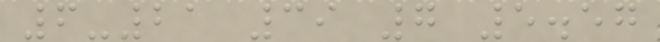6-21 39 7 5.57
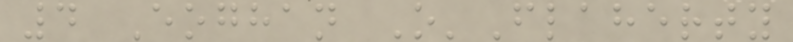4 Eoghan O'Flaherty
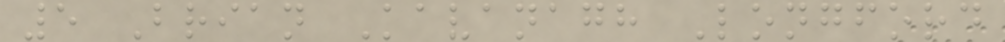5 Brian Kavanagh Longford
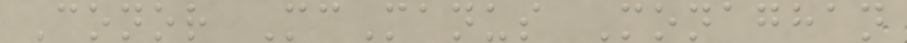Conor McManus Monaghan
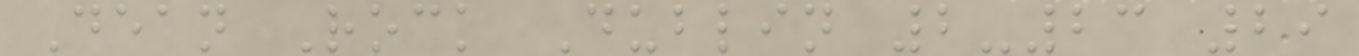Dean Rock Dublin 2-23 29
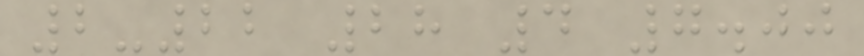2-22 28 4 7.00
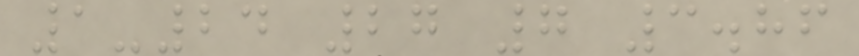1-24 27 7 3.86
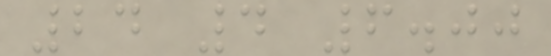24 4 6.00
